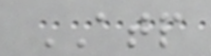ATP
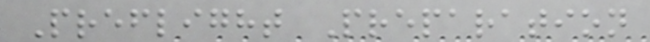Preflight Preparation
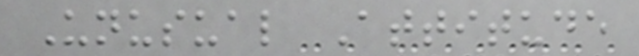Unusual Attitude
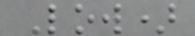Low)
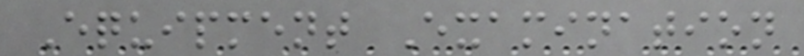Equipment Examination
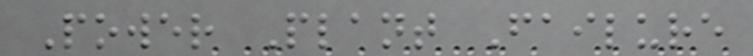Power Plant Failure
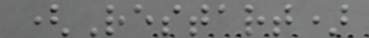(Restart)
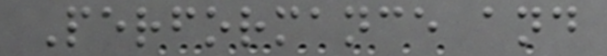Performance and
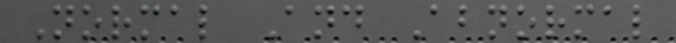Normal And Abnormal
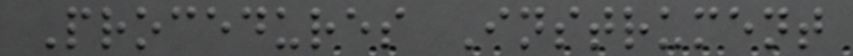Procedures Instrument
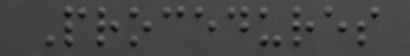Procedures
